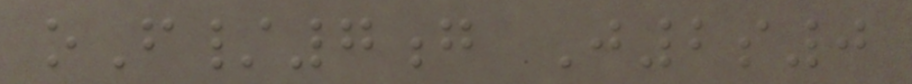oF/7g J2s0
